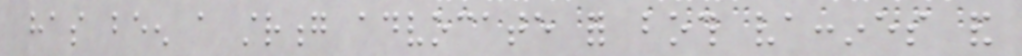has been a strong advocate for both vaccines and
